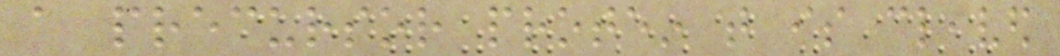a precursor protein that is cleaved
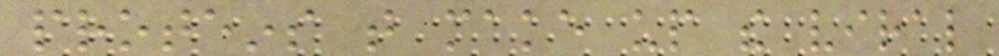proteins that make up the viral
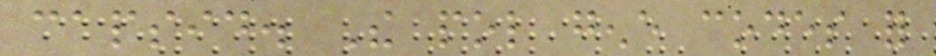capsid. The pol gene codes for
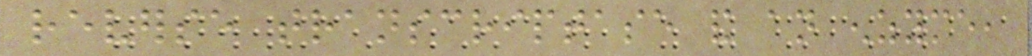reverse transcriptase and an enzyme,
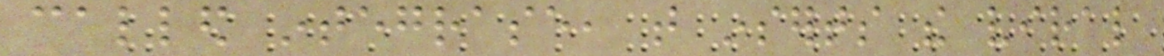called integrase, that inserts the viral
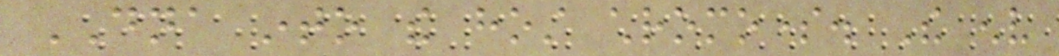DNA into the host chromosome. The env
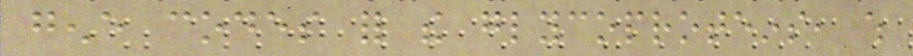gene codes for the glycoproteins, which
